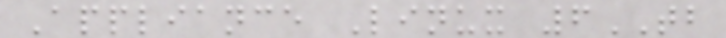Appliance Linux 6TB
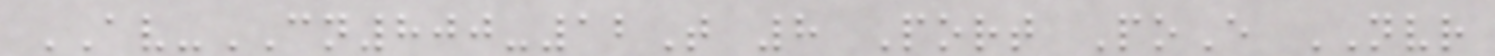AV-CN800-12T 8 Port PoE NVR
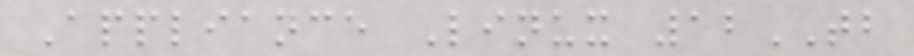Appliance Linux 12TB
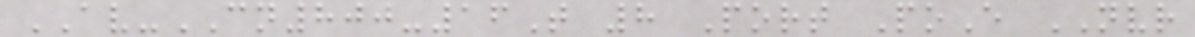AV-CN800-16T 8 Port PoE NVR
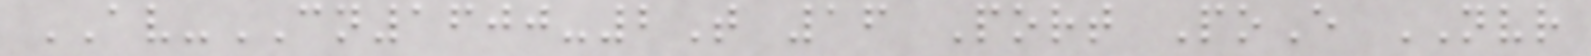AV-CN1600-2T 16 Port PoE NVR
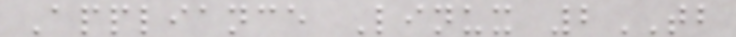Appliance Linux 2TB
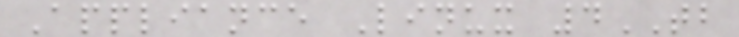Appliance Linux 4TB
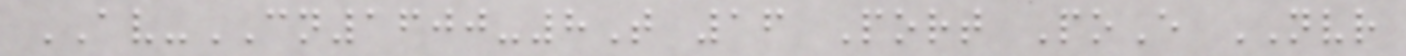AV-CN1600-8T 16 Port PoE NVR
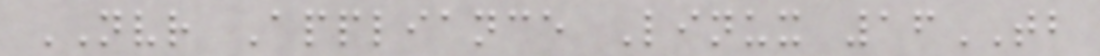NVR Appliance Linux 16TB
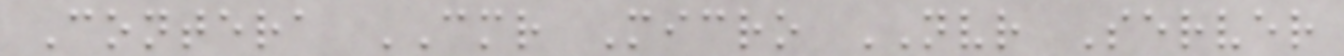Contera CMR Micro NVR Server
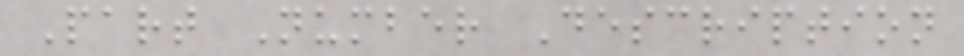Part Number Description
